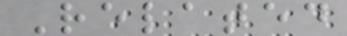Related
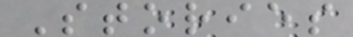Stories
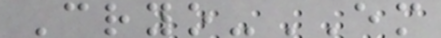Cryo-EM
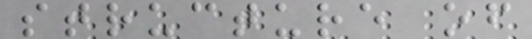structure of
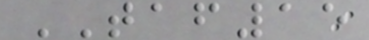TAF15
